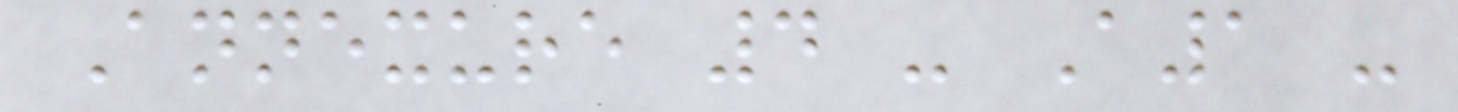Annexure 4 - A1 -
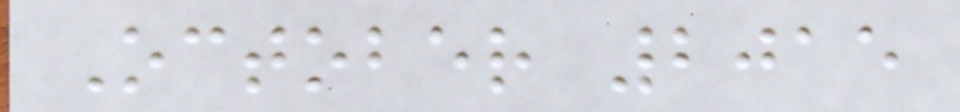October 2015
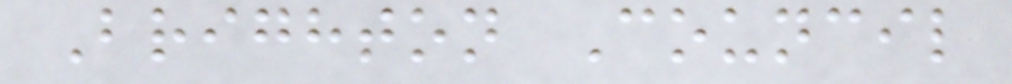Brighton Council
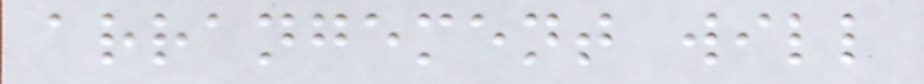arrangement will
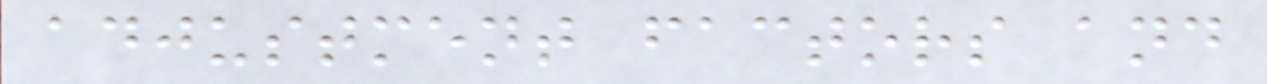adjustment factors and
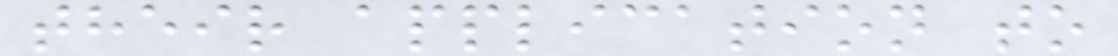their application to
